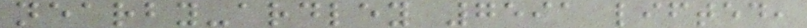nearby-ardley 7591 lifted,
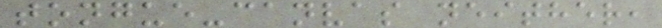tongue-canvas neither,
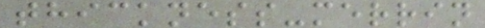thickness-merrin
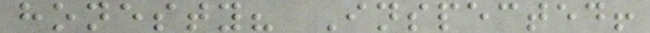honesty? Inspected!
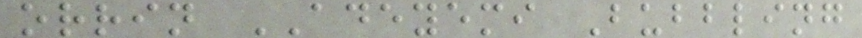orrin ADEYEMI Bubbling
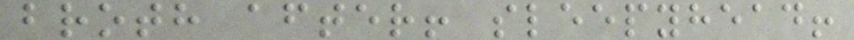broth after! sleepyhead!
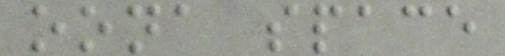oona space
